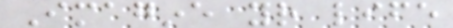Imagine your life
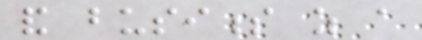and business as a
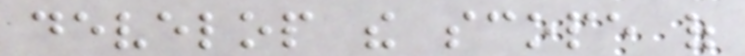develop the scope of
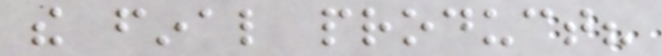the final product?
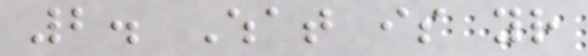2. What is your
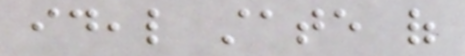ideal state of
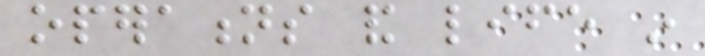operations and life in
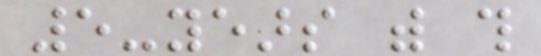5-years with this
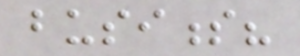business?
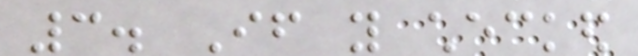3. If you checked
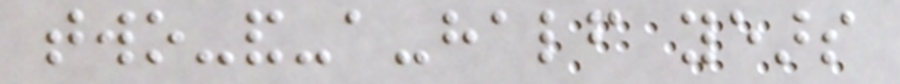two-and-a-half years
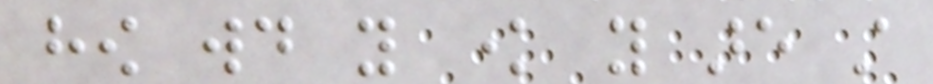how would you know you are still
